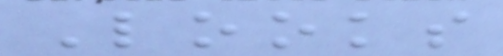Looks
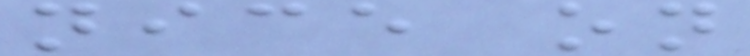nice on
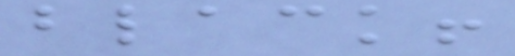black!
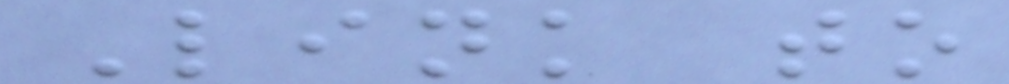Link to
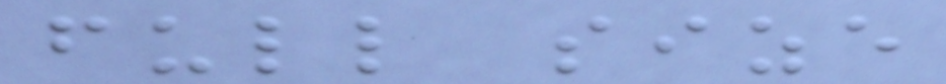full size
